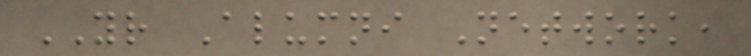YR Alumni Network,
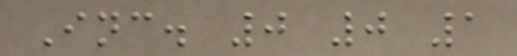Inc. 0 0 1
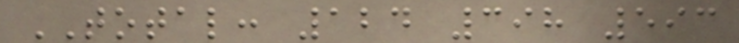TOTAL: 124 398 593
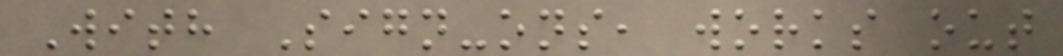With Sign-ons, works out
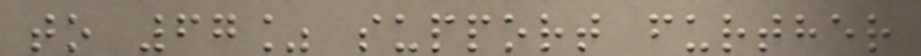to 67% support further
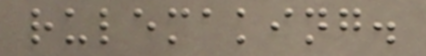rulemaking.
